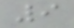9
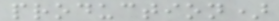production)
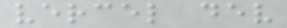vercel dev
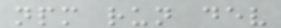npm run dev
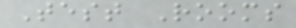Test Rooms
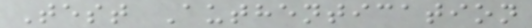Test Authentication
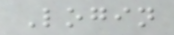Login
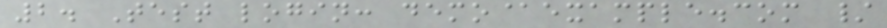2. Test login: demo@example.com /
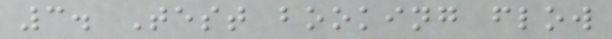3. Test booking flow
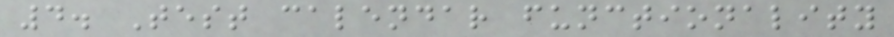4. Test calendar functionality
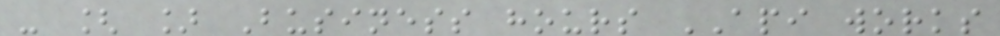- [ ] Business hours API works
